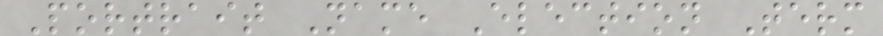Portrait Name Election Term
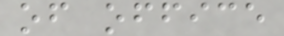of office
